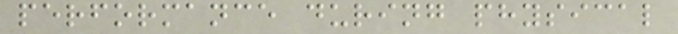performance during physical
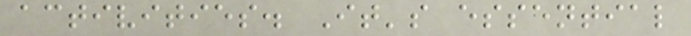activities. It's essential
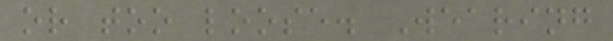or too loose. Wearing
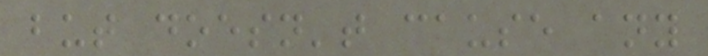but doesn't cause any
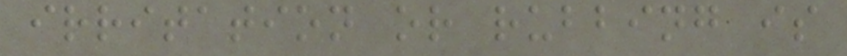irritation or rubbing is
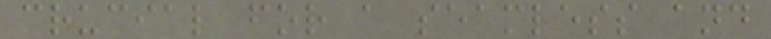crucial for a seamless and
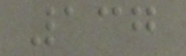137
